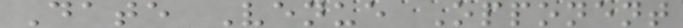Date Venue Opponent
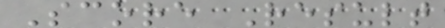Score Result
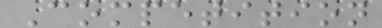Competition
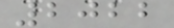2022
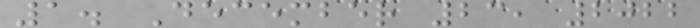1. December 23, 2022
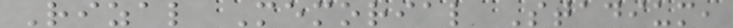Rizal Memorial Stadium,
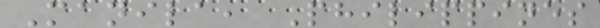Manila, Philippines
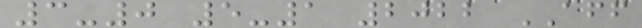3-0 5-1 2022 AFF
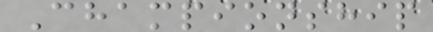Championship
